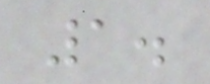1.
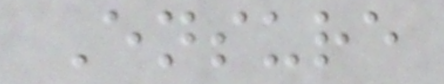Ensure
